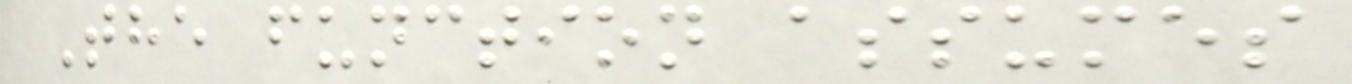The function assumes
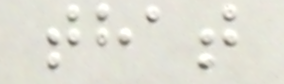that
